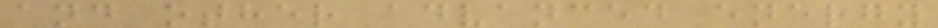and other advanced energy
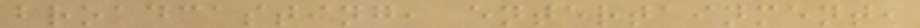broadcasting, entertainment,
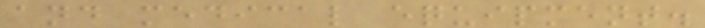and medical equipment.
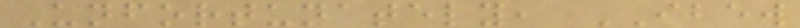Unfortunately, IBEW
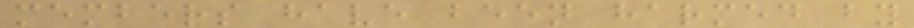members have been harmed by
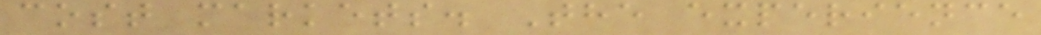cost markets. The experience
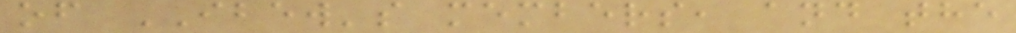of IBEW's members, and the
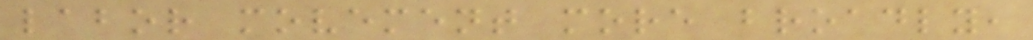labor movement more broadly,
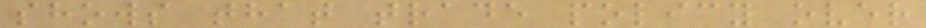shows that trade policy over
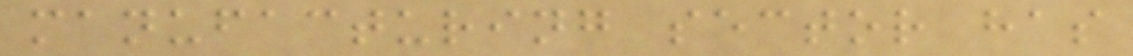manufacturing sector has
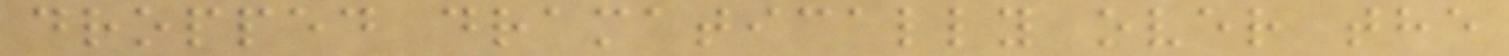dropped dramatically over the
